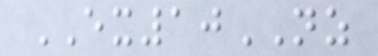EX10NZ
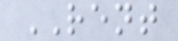RENT
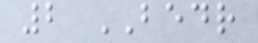2 BEDR
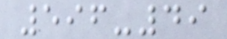596-49
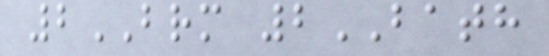2BRM 2BATH
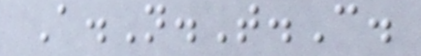A.N.T.C.
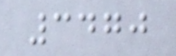3470
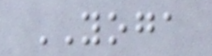YOGA
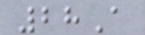28A
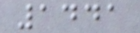1441
